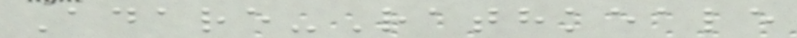Adare-Rathkeale
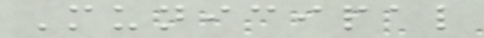Municipal
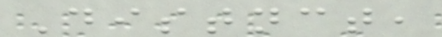Distnct,
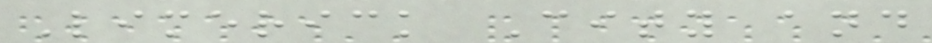Limerick City and
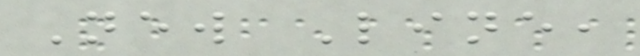New Line,
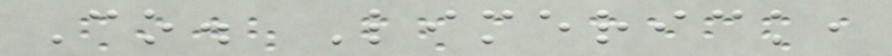Co. Limerick,
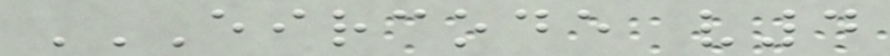EIRCODE V4
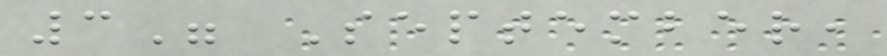3" September,
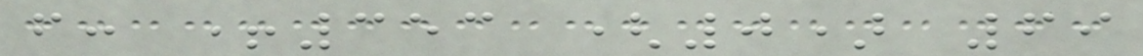f: +353 (0) 69
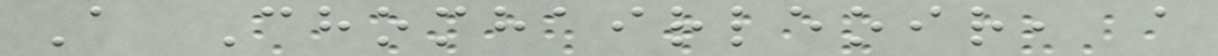A Chomhairleoir, a
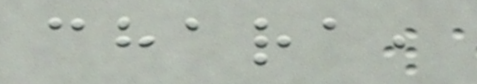chara,
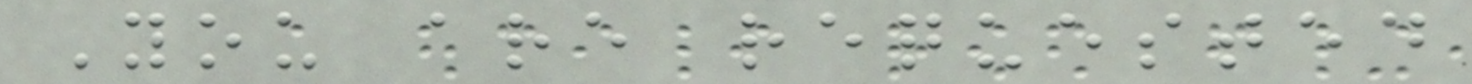You are requested
